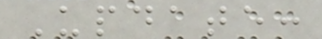Update:
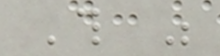This was
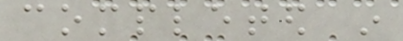completed in
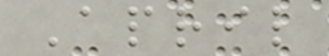April
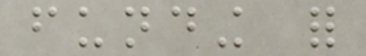funding for
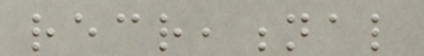recreational
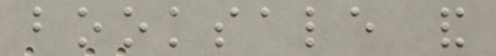booksale and
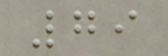79
